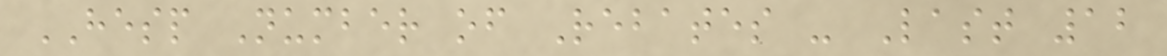HESP Number of Rebates - Last 12
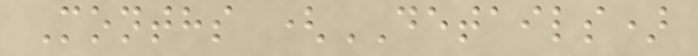Months (DETAILS)
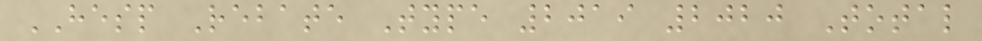HESP Rebate Type 2019 2020 Total
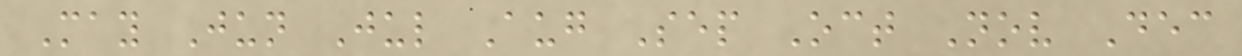May Jun Jul Aug Sep Oct Nov Dec
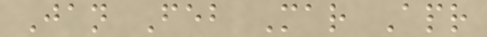Jan Feb Mar Apr
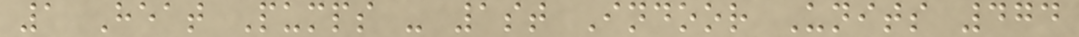1 Heat Pumps - 1st Indoor Units 474
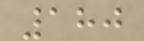180
